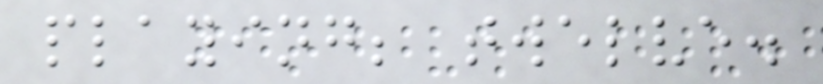playing; twelve.
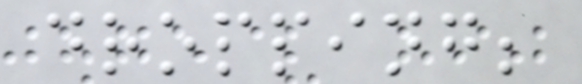dropping;
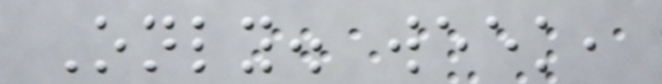Only. week,
